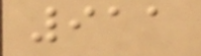911
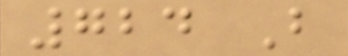724 B
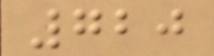720
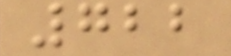722
